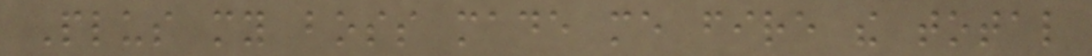Plus my boss made me fire the total
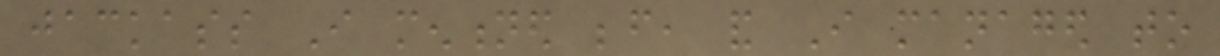jackass I mentioned before, and I managed to
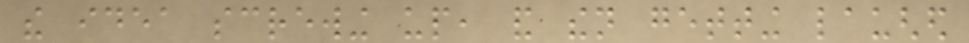the idea screwing up, and then getting laughed
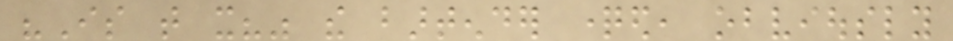"Is that it?" the bartender questioned, obviously
